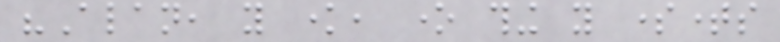"Alan, you know, one thing you sometimes
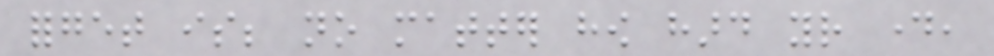forget is; no matter how hard your day,
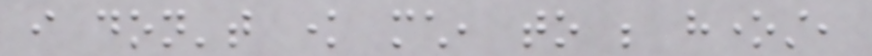i don't know much, to be honest,
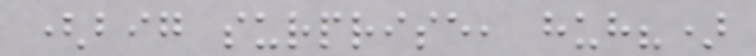(big surprise, huh?)
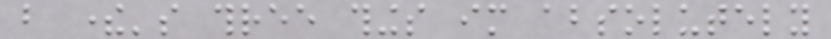but there's three things im absolutely
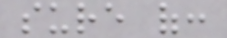sure of:
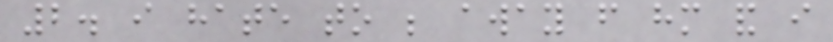2. i hate to be away from him and i
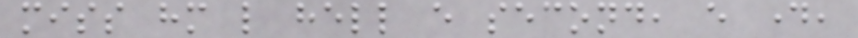miss him like hell every second, every day,
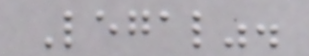Legal".
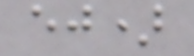ej)
